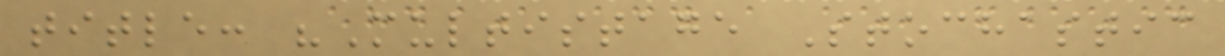title: "Multistage Stochastic
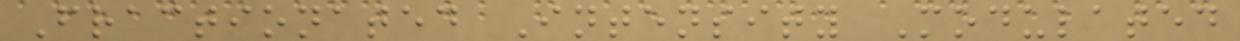Fractionated Intensity Modulated
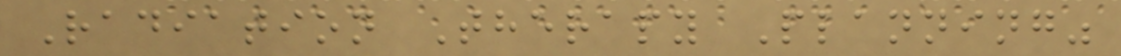Radiation Therapy Planning"
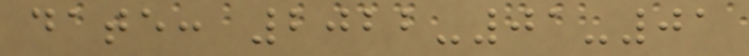date: 2022-01-01
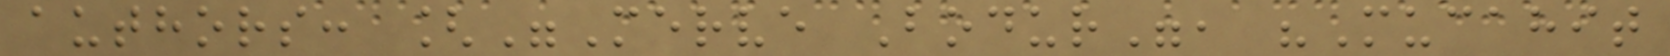authors: ["Merve Bodur", "Mucahit
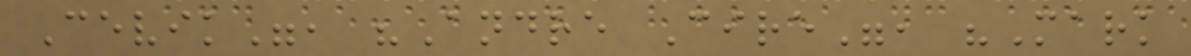Cevik", "Andre Cire", "Mark
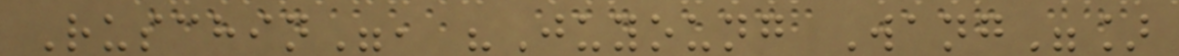Ruschin", "Juyoung Wang"]
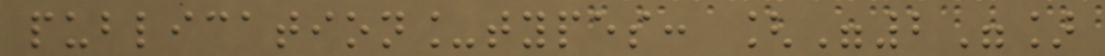publication_types: ["2"]
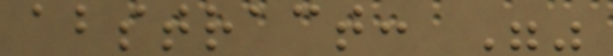abstract: ""
